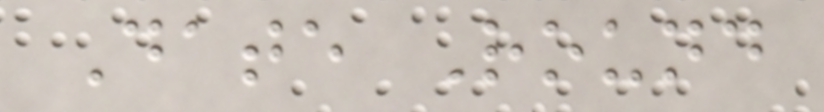Date Round
